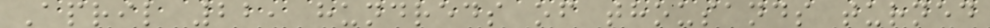April 22, hundreds of thousands turned
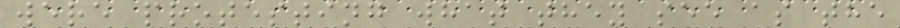were protesting what they see as the
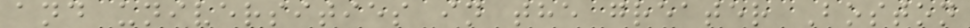and universities in the greater Boston
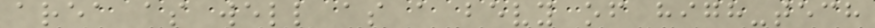area as well as a bevy of high-tech
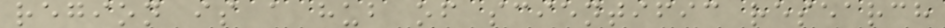region is a hub of scientific research
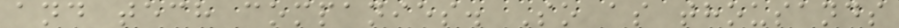and tech companies. So as thousands
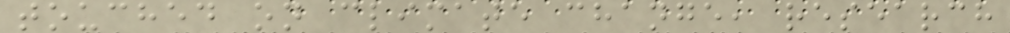touched on climate change, research
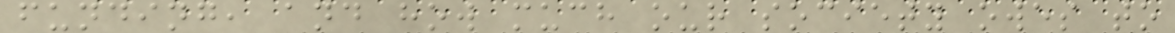funding, and how much our society owes to
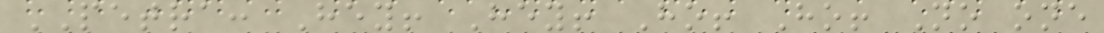PETRA: Hey! Hey! Ho! Ho! No one
